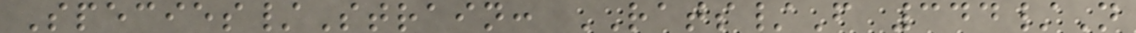Species/Strain: RATS/F 344/N
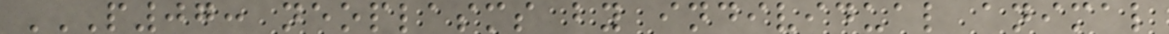P07: NEOPLASMS BY INDIVIDUAL ANIMAL
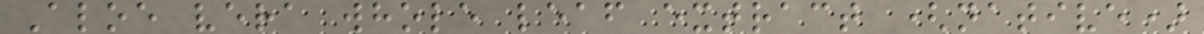Aloe vera whole leaf extract (native)
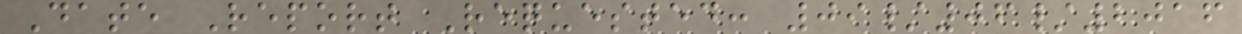Date Report Requested: 09/06/2016
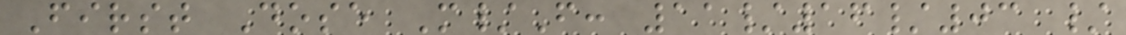First Dose M/F: 11/16/03 /
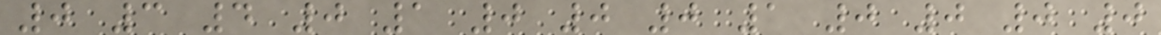0 3 4 0 1 0 0 0 1 0 0 0 0
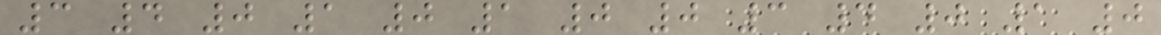3 4 0 1 0 1 0 0 3 4 0 1 0
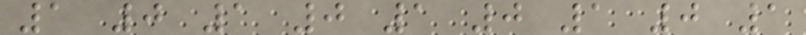1 0 1 0 1 0 1 0 1
